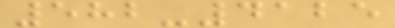582-4125
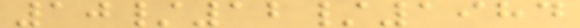10/12/1984
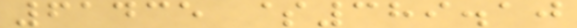61435 $389.10
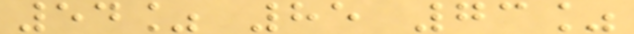54% 85 73%
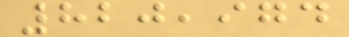820,974
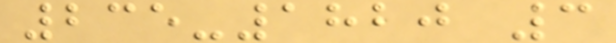235-1820 3
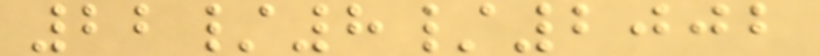22/8/2002
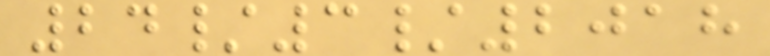24/3/2018
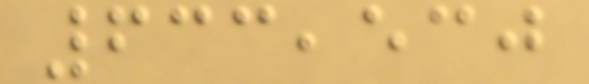633,530
